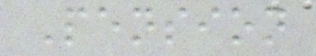Pension
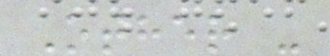Other -
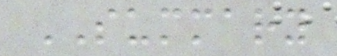SUMMARY
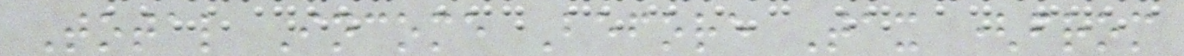Total Income Before Tax (from
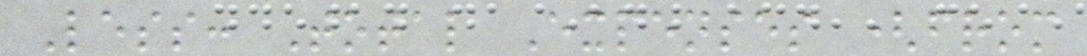Less: Total Expenses (from
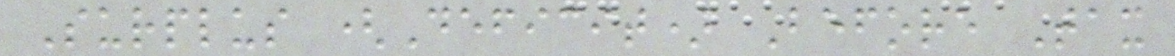Surplus (Deficit) Before Tax
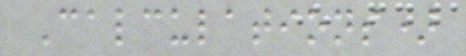Calculations)
